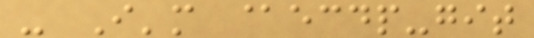- I'm @ecdp-git
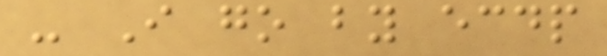- I go by ecdp
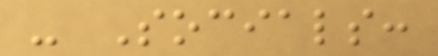- Socials:
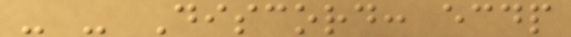- - Discord: ecdp
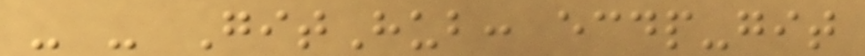- - GitHub: ecdp-git
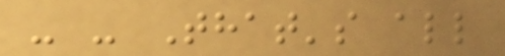- - That's all
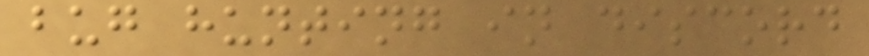bug hunting in discord
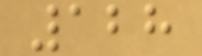128
